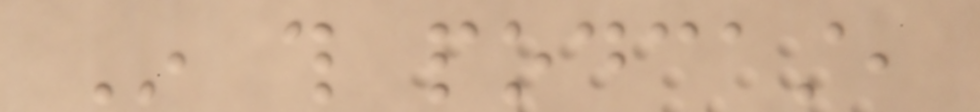In this podcast,
